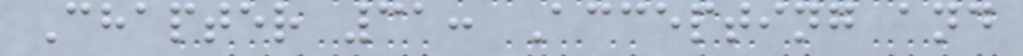Chapter 31: Accepting and
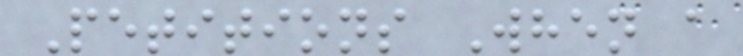Petitions When a
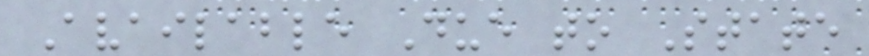Available Due to State
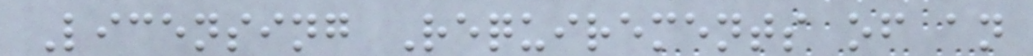Licensing Requirements of an
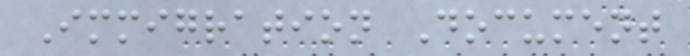Immigration Document
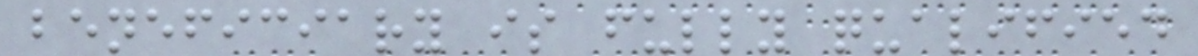beneficiary is fully qualified
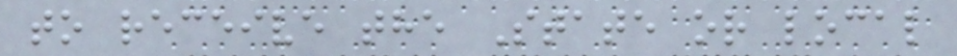to receive the State or local
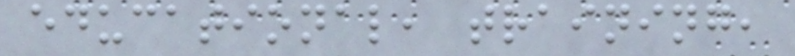educational, training,
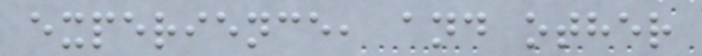experience, and other
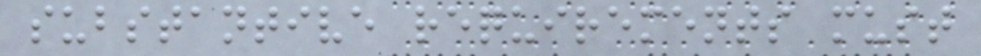substantive requirements must
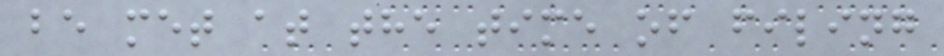be met at the time of filing
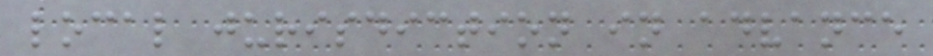local jurisdiction in advance
